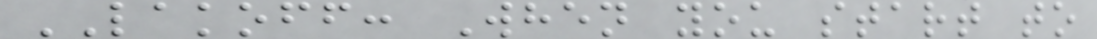LAKOFF: When you start to
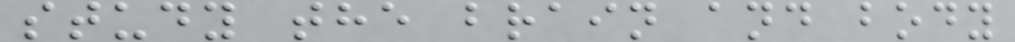study the brain and body
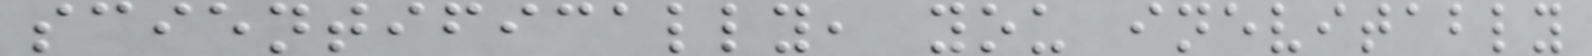scientifically, you inevitably
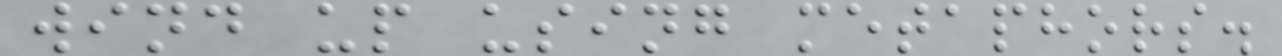wind up using metaphors.
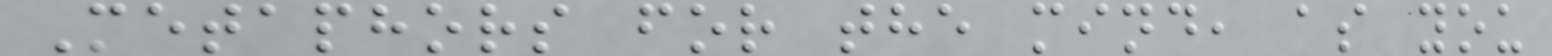Metaphors for the mind, as you
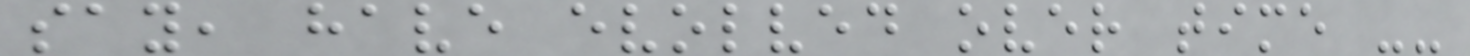say, have evolved over time --
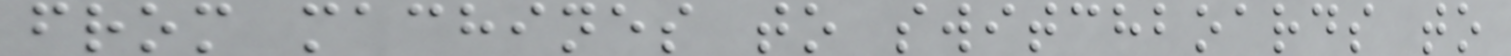from machines to switchboards to
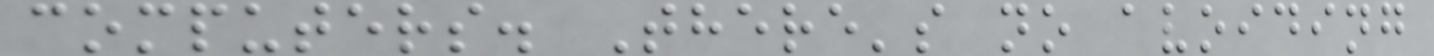computers. There's no avoiding
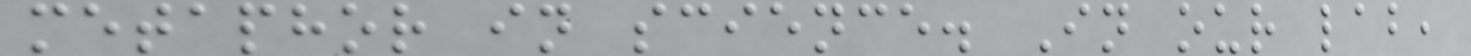metaphor in science. In our lab,
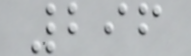296
